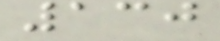130
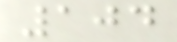104
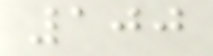100
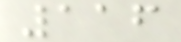116
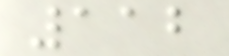112
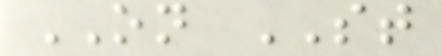ON ST
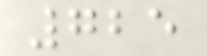725
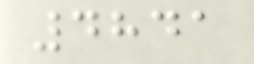4841
